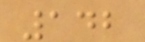142
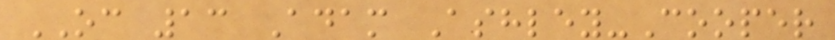OC 13 Adam Ashley-Cooper
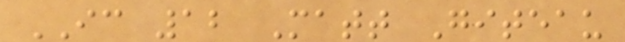IC 12 Matt Giteau
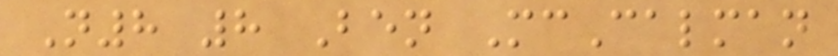N8 8 Ben McCalman
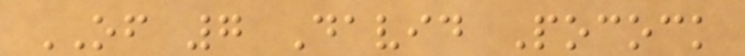OF 7 David Pocock
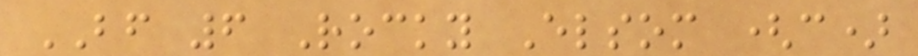BF 6 Rocky Elsom (c)
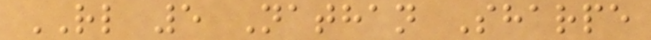RL 5 Nathan Sharpe
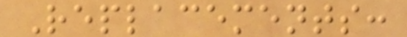Replacements:
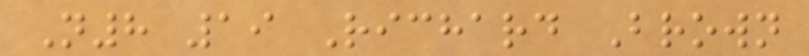N8 19 Richard Brown
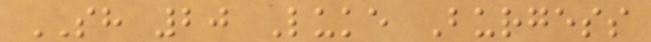SH 20 Luke Burgess
